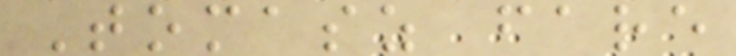Tomasz fare
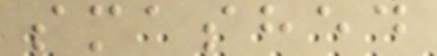smashed
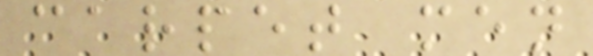carpet men
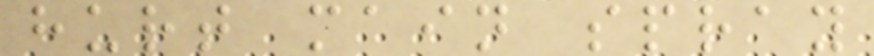hurt main spray
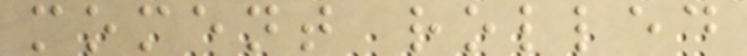moment rolled
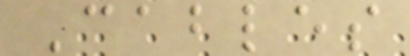Cables
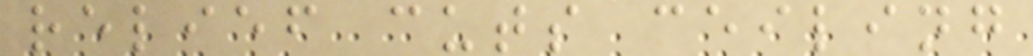relief cuts ceiling
